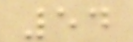54
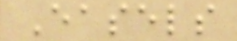Easels
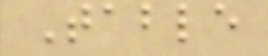Table
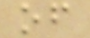of
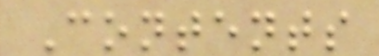Contents
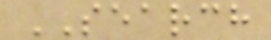SEARCH
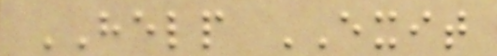HELP EXIT
